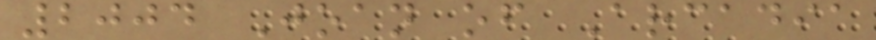2004 Joan of Arcadia
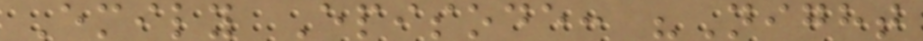Emily Episode: "Night
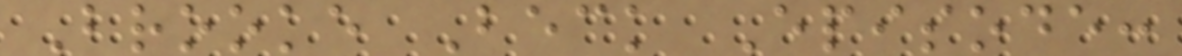Brooke Beck Episode:
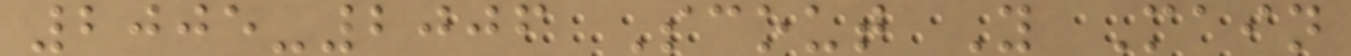2005-2006 Scout Y Main
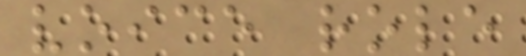voice role
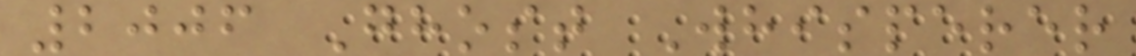2006 Ghost Whisperer
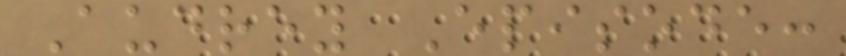Audrey Episode:
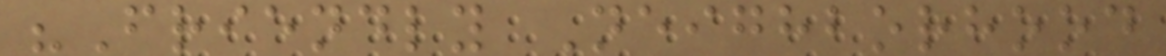"Friendly Neighborhood
